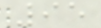95
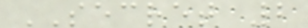SECRET 2
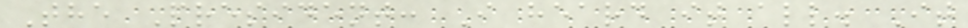The President: I heard it all. It
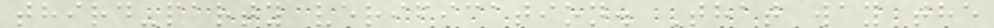third-party verification. That way the
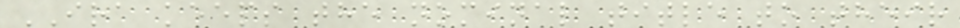IRA keeps the nominal title to their
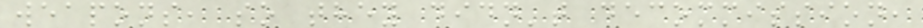weapons, so they didn't decommission,
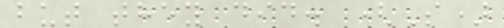but they did. (S)
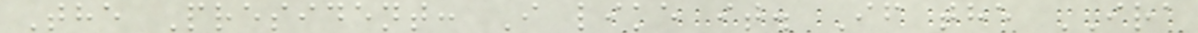The President: I like it. If the IRA
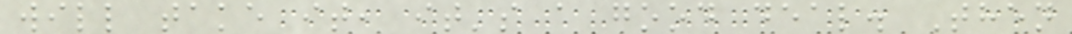will take it, it's a good deal. Then
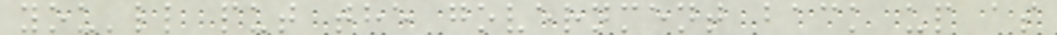you'll put the government back up as
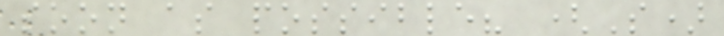soon as possible? (S)
